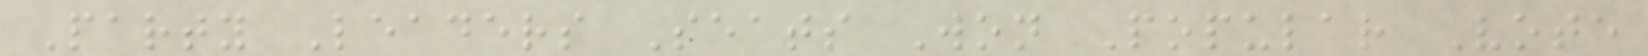Party Leaders Seats Won Popular Vote
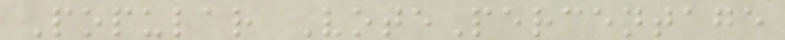Popular VotePercentage
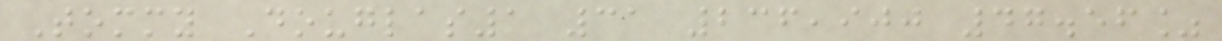Tommy Douglas1 31 236,900 47.56%
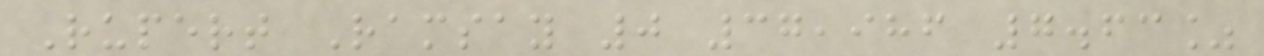Rupert Ramsay 0 37,986 7.63%
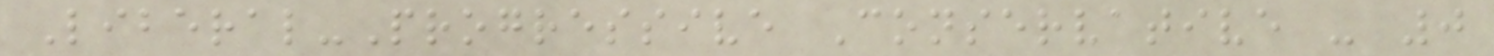Liberal-Progressive Conservative - 0
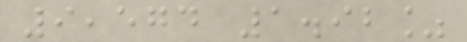9,574 1.92%
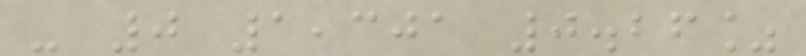- 0 1,301 0.26%
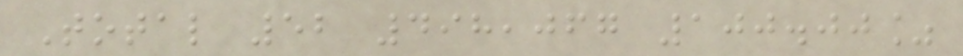Total 52 498,067 100.00%
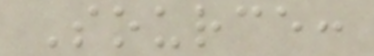Source:
